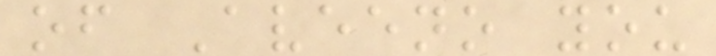of Aveeno you
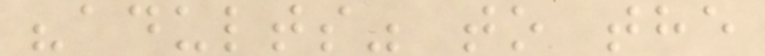"adults" to the
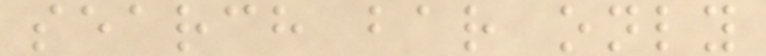search bar only
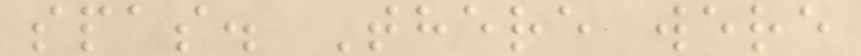spas. There were
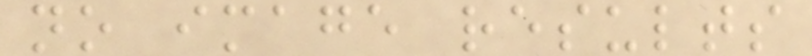no image results
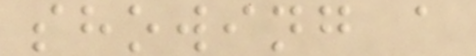showing a
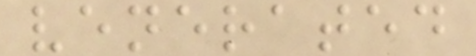venerated
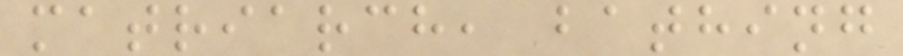matriarch, bathing
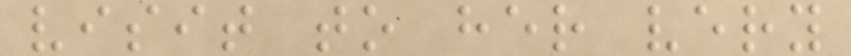visit to her very
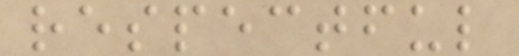respectful
